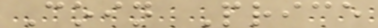Coin Price
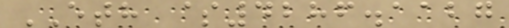ETH $4286.1127
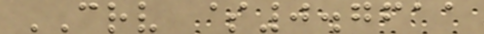CRV $0.7611
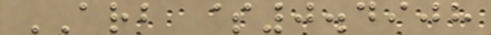ARB $0.4908
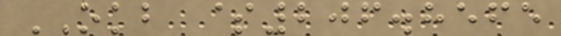OKB $206.8565
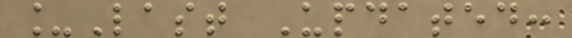_Last Updated:
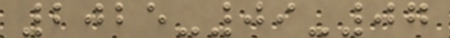2025-09-07
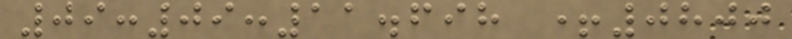09:09:11.698 +0800
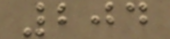204
